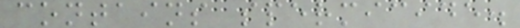contains spermicide.
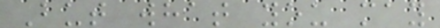But what you may
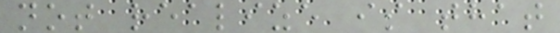not realize is that
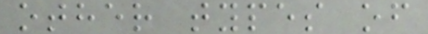other types of
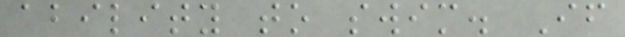ability to swim. If
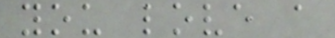you love a
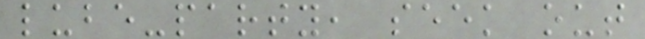lube-party, seek out
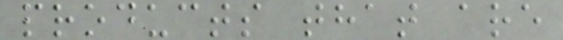products that are
